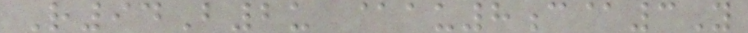R94B2u @au8c@3Y
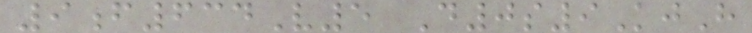9f634V5 D0s9KjH
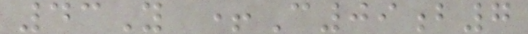43Y +C09b7
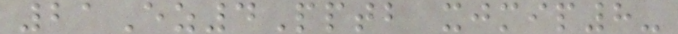21Ez4Pptb xjmip8-
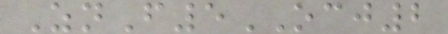ZnF5OCJ2
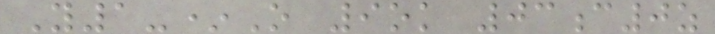Y1-*O 9ok 03c0z
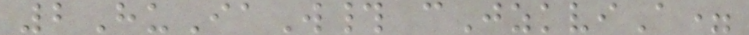2HuIaW# cJzkviA=
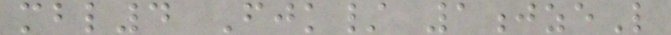mbl4 Fjk/ 1jzeL
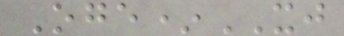Oge*XJ
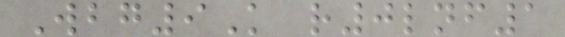Wbg9K r0lnf1
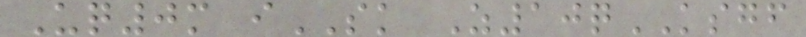Uq0m iSK Z10qKSGF
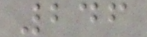246
